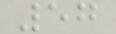57
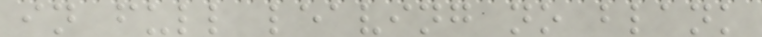in full leaving no blank
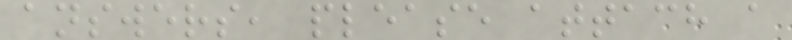answers, please attach a
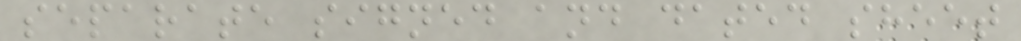separate signed and dated sheet
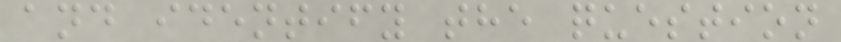and identify the question
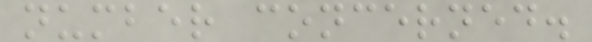number concerned.
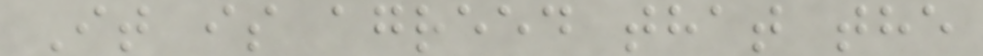It is agreed that the
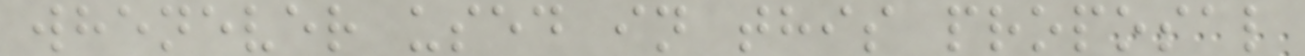whenever used in this proposal
